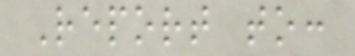Report to:
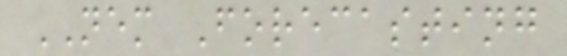NEM Forecasting
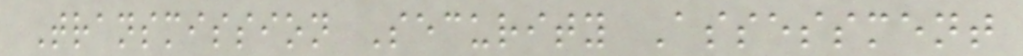Transmission Security Assessment
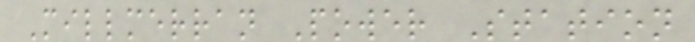Millmerran Power Station
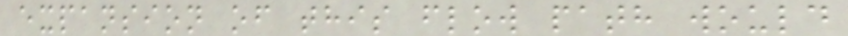expansion of this flow path would
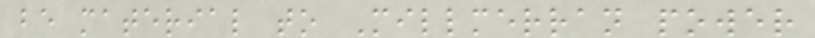be material to Millmerran power
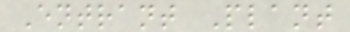Entrant Plant
